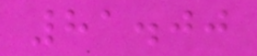81.00
